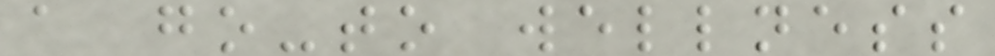a go-to wellness
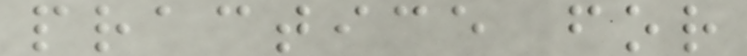practice for
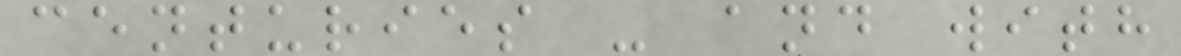centuries - and with
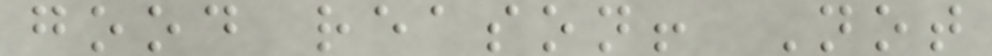good reason! Not
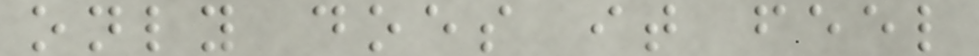only does it feel
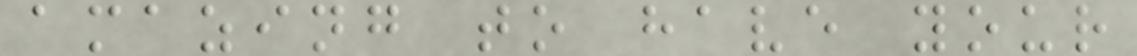amazing to have your
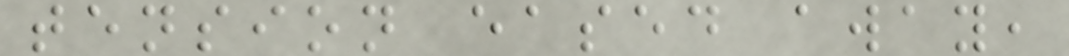tension eased away,
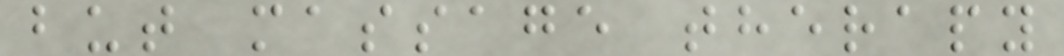but massage therapy
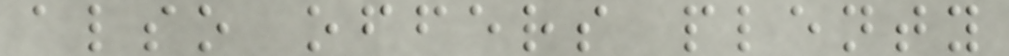also offers plenty
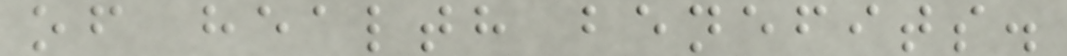of health benefits.
